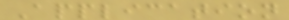Application
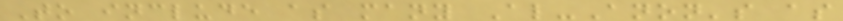To include as many Al-Anon's as
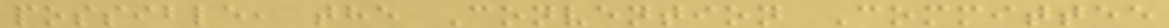possible, the Convention Committee
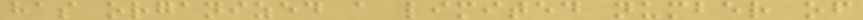has organized a limited number of
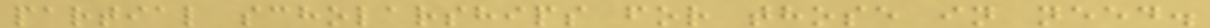partial scholarships for those in need.
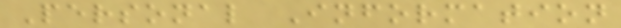Personal Information
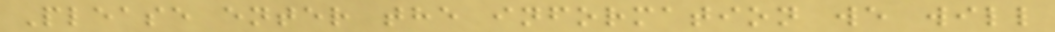Please enter the information we will
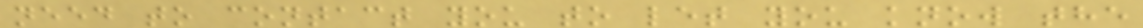need to contact you to let you know the
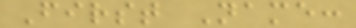First Name:
